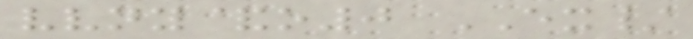vvny&o0 EX/
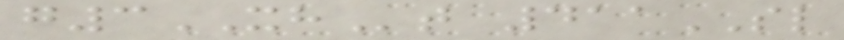g3XHt 411SL
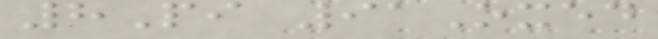8Pi 91Oxed
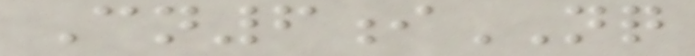Cn6iNQ
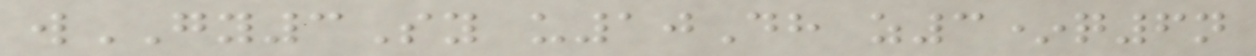wGY3Sy u10Dh z3*q6n
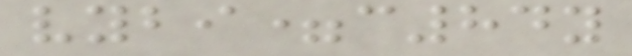vybi=c84y
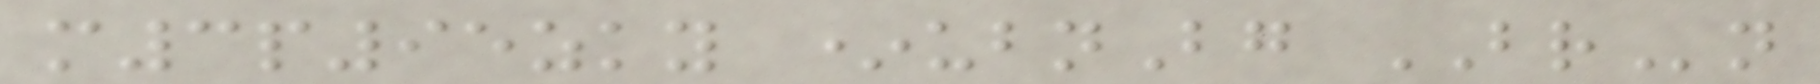m3p95zky *ubnBg BRn
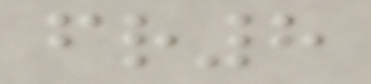fr8
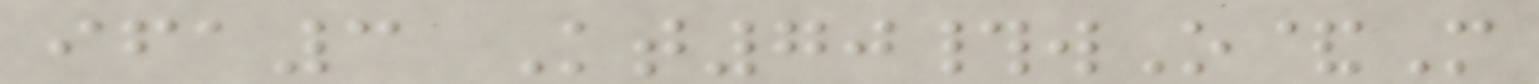ifa3 Kt70#wO&M
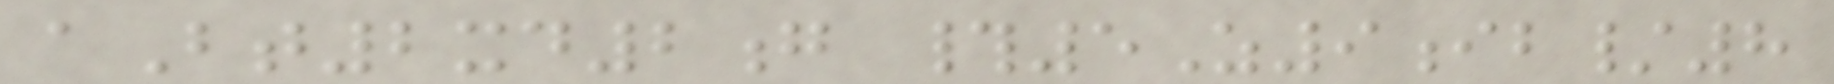aBt2xd2g #5Z9ib/8
